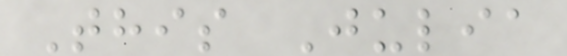This Julia
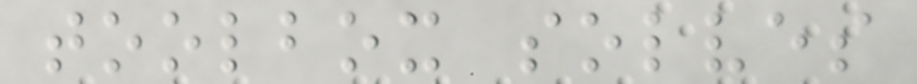toolbox solves
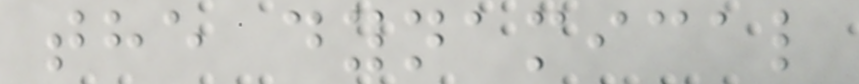the dynamical
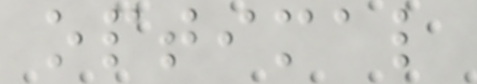optimal
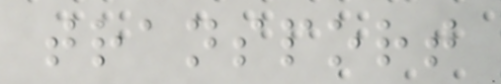transport
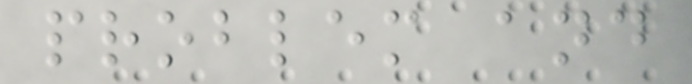problem and
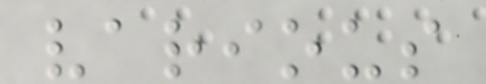various
